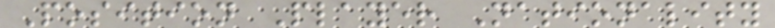Position Player Nationality
